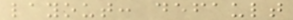layout: default
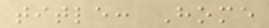title: Home
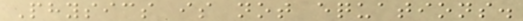Physics is not equations.
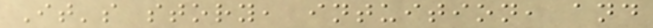It's story, intuition, and
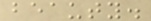beauty.
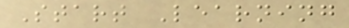Start Learning
